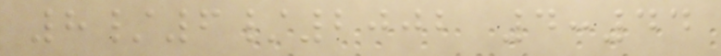8/6/2002 4:44
